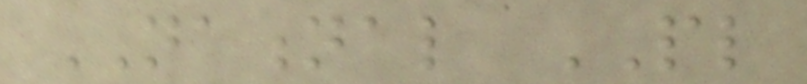NATIONAL PL
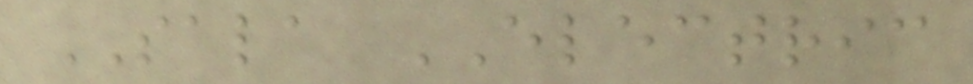SALA ELECTRIC
